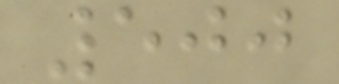500
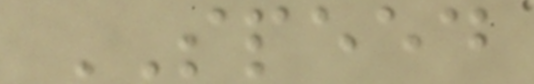SPEED
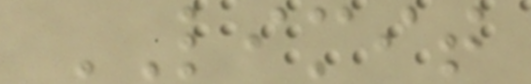LIMIT
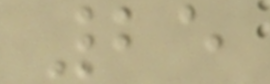25
